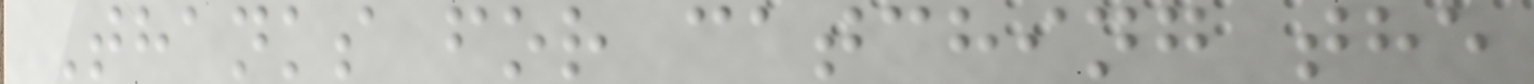Thanks for catching the
